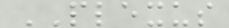PLEXUS
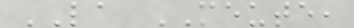LA MEUTE,
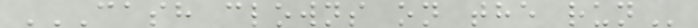CASH CLOWNS ON THE RUN
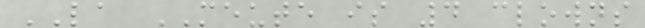LA MEUTE is 4 clowns
